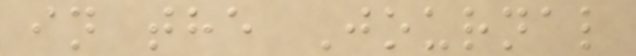in the Journal
